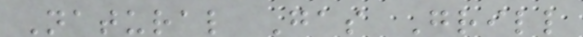Natural Gas Grill
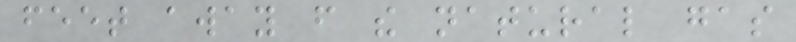feet away from the natural gas
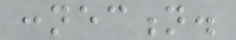connection.
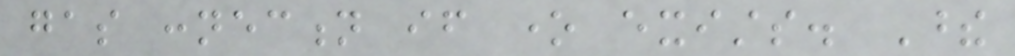gas connection if one exists. These
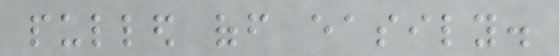pulled off easily.
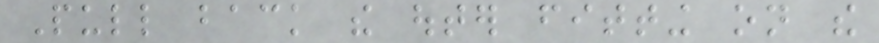Pull back the outer fitting on the
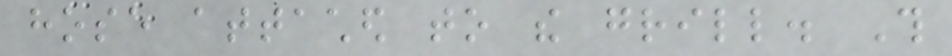hose attached to the grill. This
